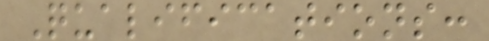Qualifications:
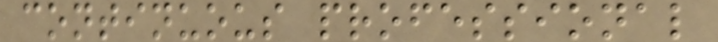continuous professional
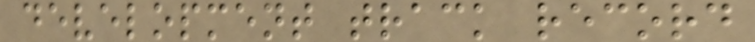development track record
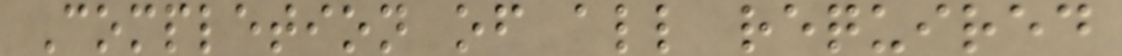Completion of all required
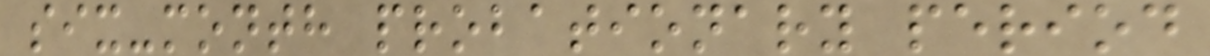six-month probationary period
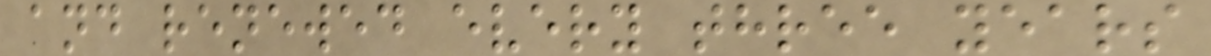and renewed every three years
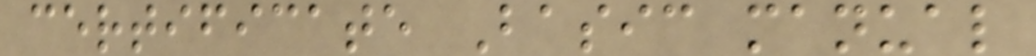certificate Basic manual
